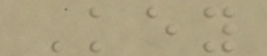Key
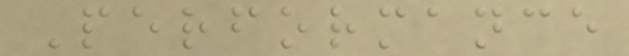Performance
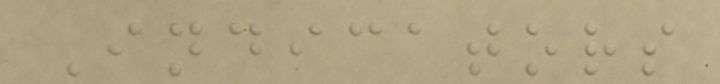Indicators
